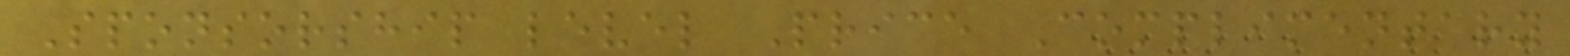Sponsorship level Price Complimentary
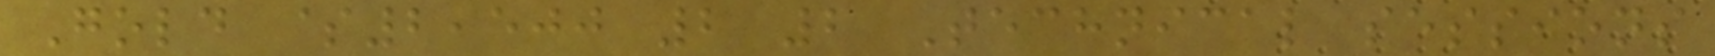Gold $2,500 2 2 Technical sessions
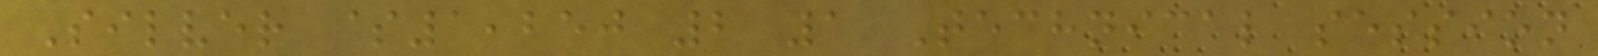Silver $1,250 2 1 Technical session
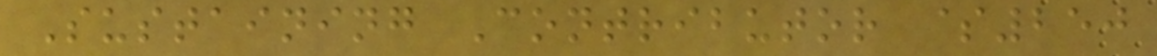Sustaining Contributor $250
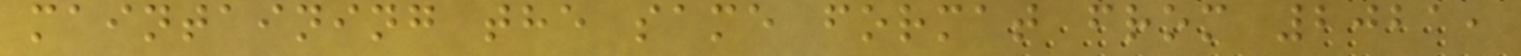maintaining the same format from 2021,
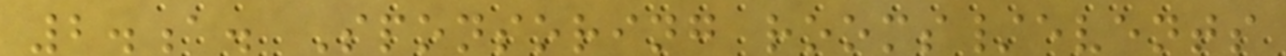2.a. Sponsoring rooms/events
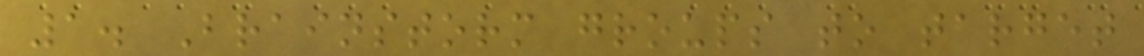1. Brainstorm groups to target
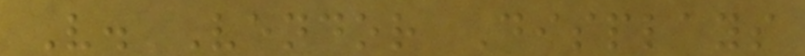V. Vendor Displays
